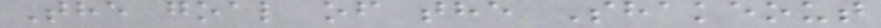The goal of the Shakeout
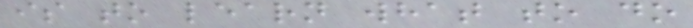is to learn what to do
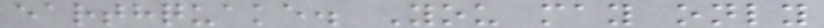earthquake. You may only
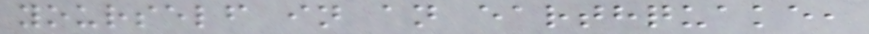yourself in an earthquake,
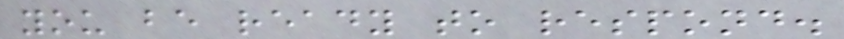you be ready to respond.
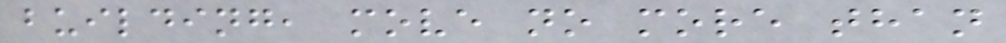building, move no more than
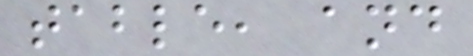table, and
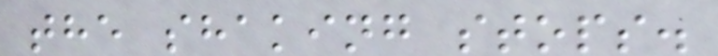the shaking stops.
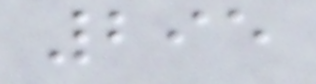295
